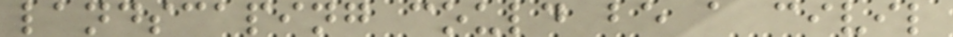landscaping could be a civil
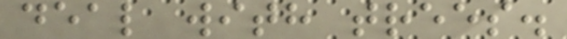deal with trees.
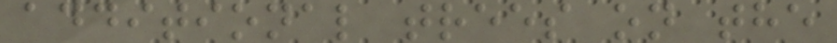additional trees on the
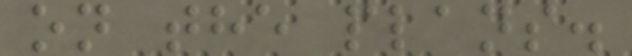on the plans.
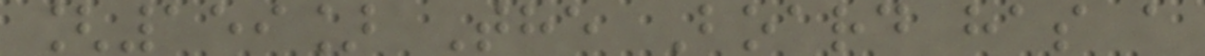[159] The Board has a
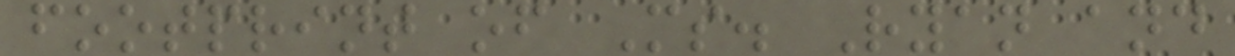footprint of Ms. Ryan and
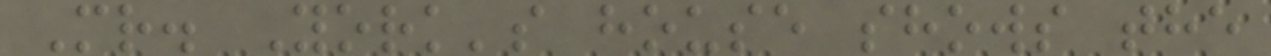Mr. York's house shows the
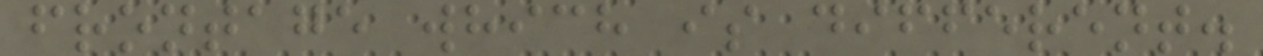frontage which is different.
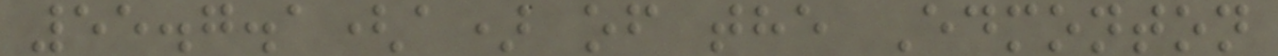55.7.1(a) of the Edmonton
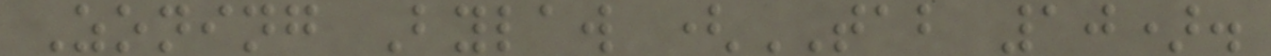Zoning Bylaw (TAB 10).
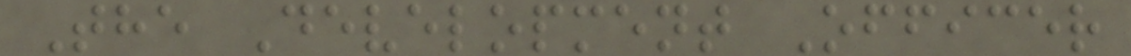The Development Officer
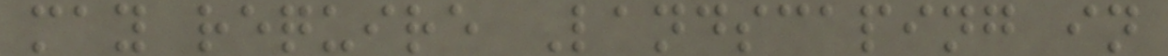may require Landscaping in
